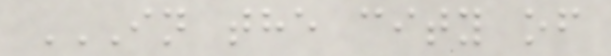IN THE CITY OF
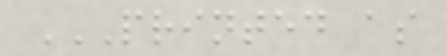PRINTED AS
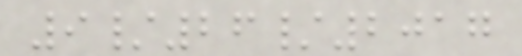9/26/2017
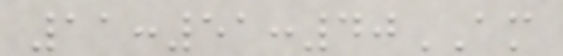11:51:40AM
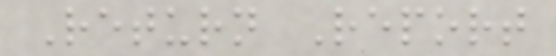Return Report
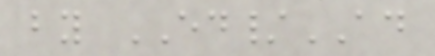by ED/AD
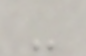-
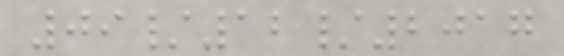09/12/2017
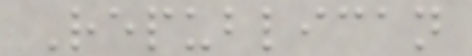Republican
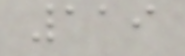119
